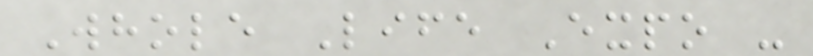Whole Life Expo -
